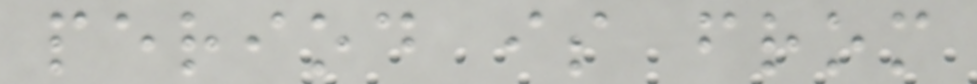period is from
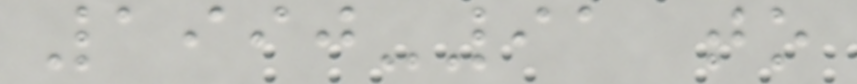1990-91 to
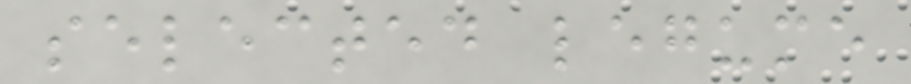selected legume
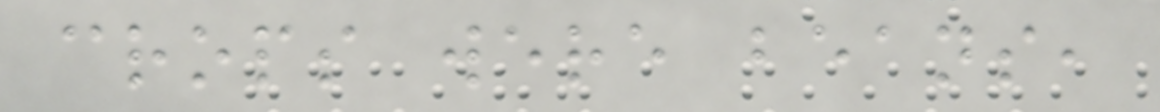crops were beans,
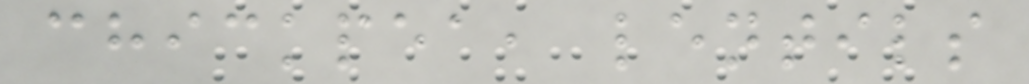chickpea, lentils
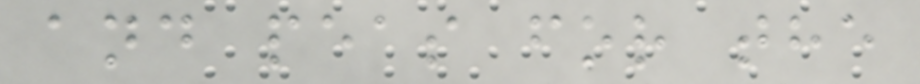and peas for the
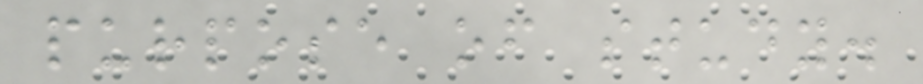purpose of study.
